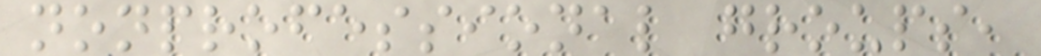nonprofessional groups,
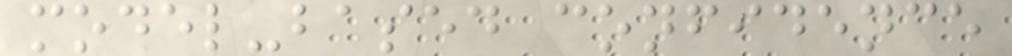model-based confidence
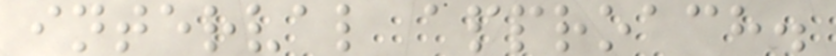interval approach.
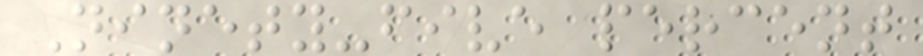Ninety-five percent
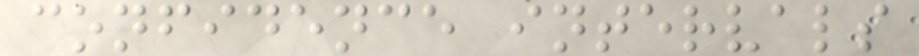confidence intervals
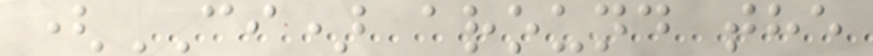(CI) around the
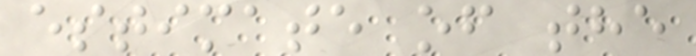estimate of the
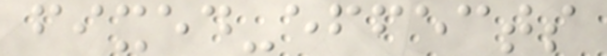fixed-effects
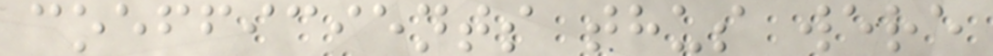coefficients thus were
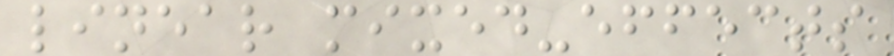linear mixed-effects
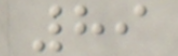89
